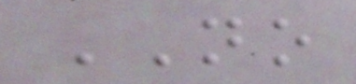NO
